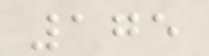175
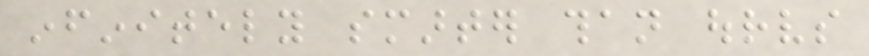infinitely smarter than ourselves
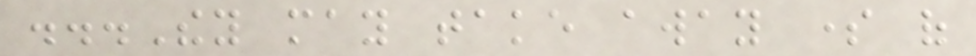...They may take away some of
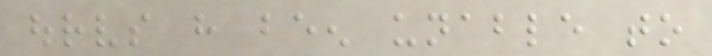ourselves have been unable to
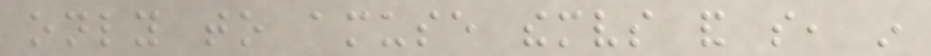only to amuse themselves and so, in
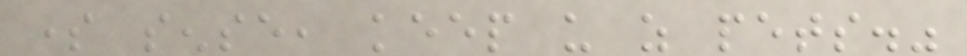some sense, keep us as pets."
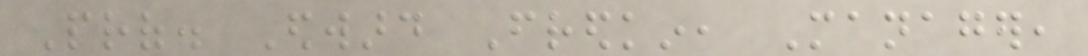Prof. Edward Fredkin, Manager,
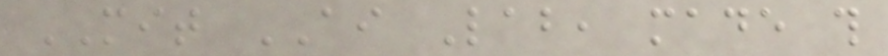MIT AI Lab, made this
